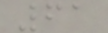61
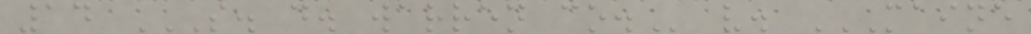14 S. D. WARREN CO. v. MAINE
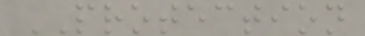PROTECTION
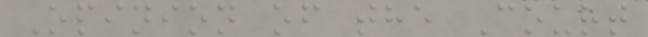Opinion of the Court
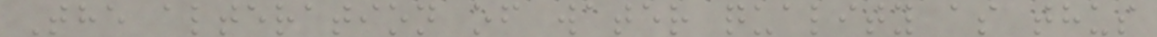The alteration of water quality as thus
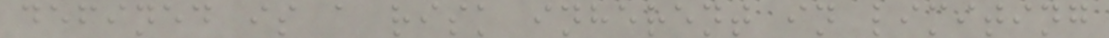defined is a risk inherent in limiting
